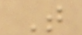T
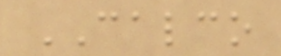CALCO
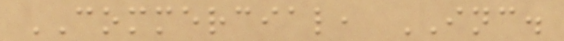COMMERCIAL, INC.
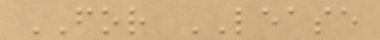FOR LEASE
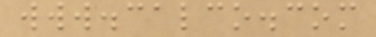www.calco.com
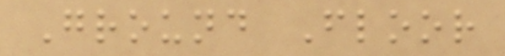Ground Floor
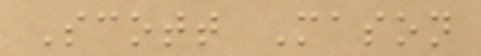Scott Mason
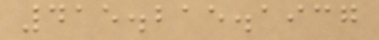415.215.1937
